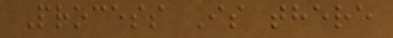Process Is there
